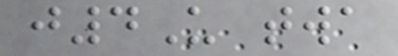j4U twa
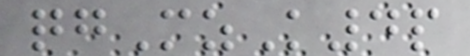qgMzK4p
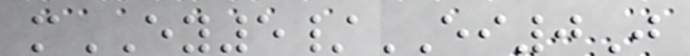mEY5/EI0J
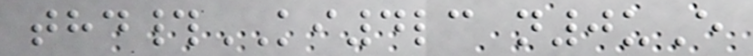thd#KI4lc n0uE
